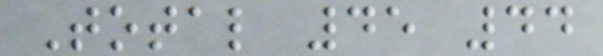Total 45 44
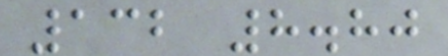132 8.80
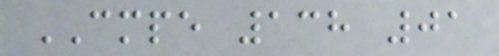CMPE 138 01
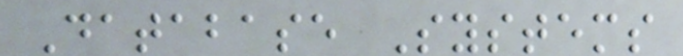Database Systems
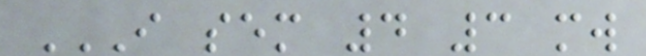I SEM 4 3 MW
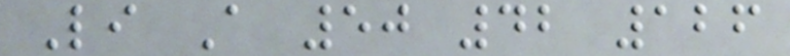Li A 50 42 126
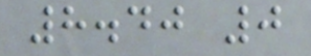8.40 0
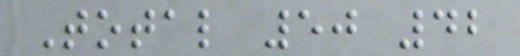Total 50 42
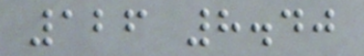126 8.40
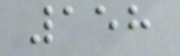158
